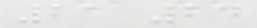21 24
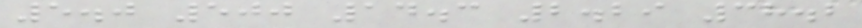5.0 500 14.3 2.29 38.2
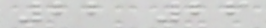22 26
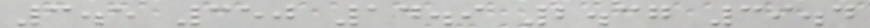3.5 350 14.9 2.37 39.4
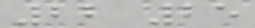22 25
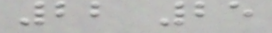22 25
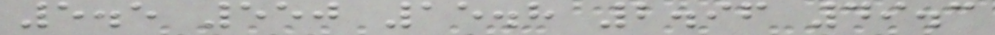5.5 550 15.8 2.96 49.3
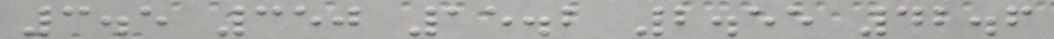3.5 350 15.2 2.55 42.6
